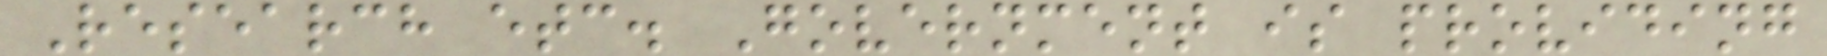Research etc. Government is providing
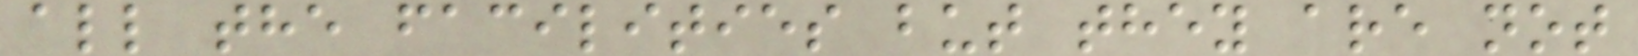all the facilities but they are not
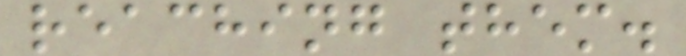reaching them.
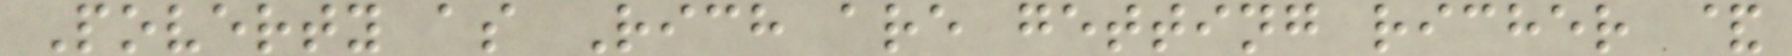Poverty as Rich are getting richer &
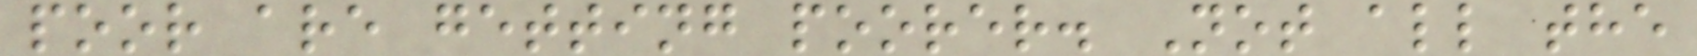poor are getting poorer. Not all the
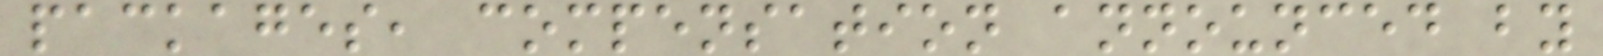packages, compensation announced by
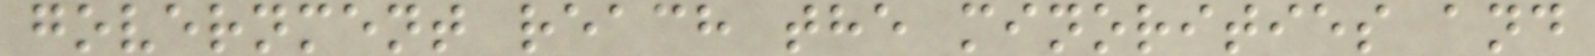government reach the minorities and
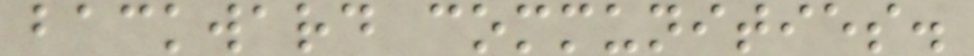backward communities.
